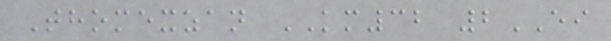Thomexzan KM32 2EI
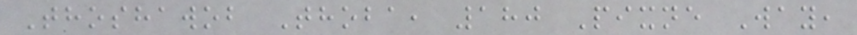Thoshawob Thoba, 180 Pixne Way,
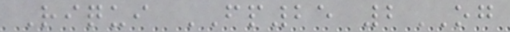Riqui FP25 2OG
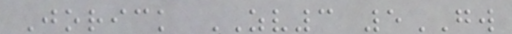Jorick ZV3 5GW
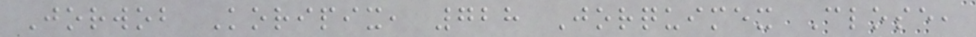Jorwob Koripix, 728 Jorquimex Close,
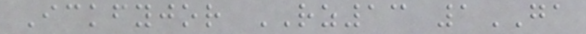Ickfyjor RZ13 1GA
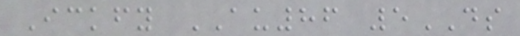Ickfy AU86 5DS
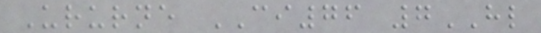Ururne CI76 7HL
